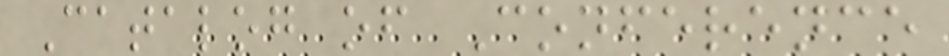Catalog of Conference
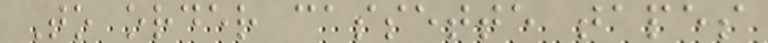To order cassette tapes
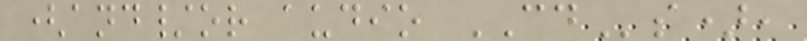(and/or audio CDs),
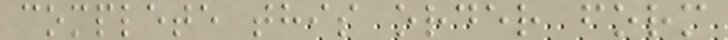complete this order form
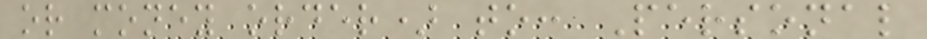or money order) to: Personal
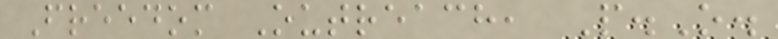Freedom Outreach, P.O.
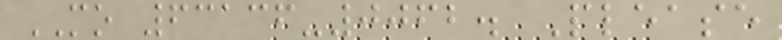MO 63136-0062. Please
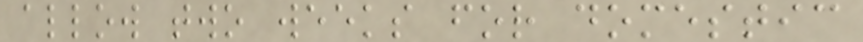allow two weeks for domestic
